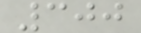300
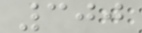300
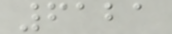6121
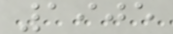1905
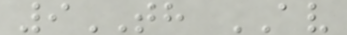9TH AV
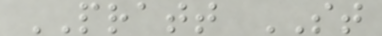PRATT ST
